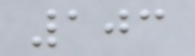103
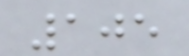105
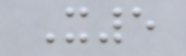X5
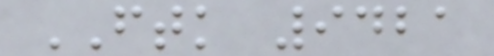FTK 9421
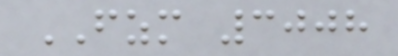FZM 3008
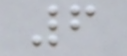6
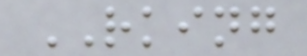RKING
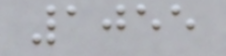1055
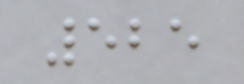525
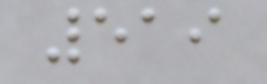519
